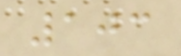103
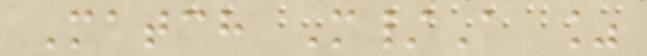Match M/A %
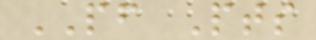PF Pts
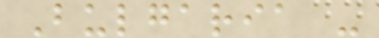Bulgaria -
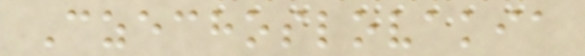Czechoslovakia
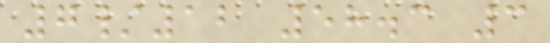7/12 58.3 3
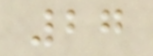27
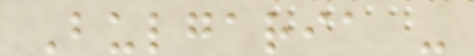Bulgaria -
